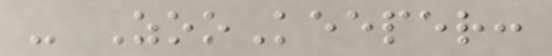- ZooKeeper:
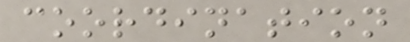coordination
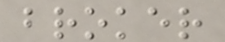broker
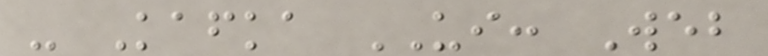- Kafka UI: Web
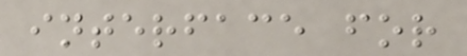interface for
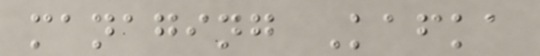managing Kafka
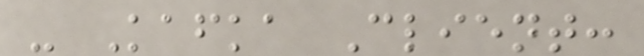- Kafka Client:
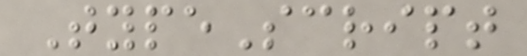TypeScript
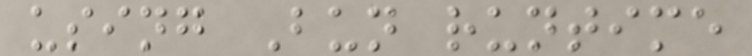using Bun runtime
